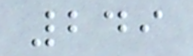249
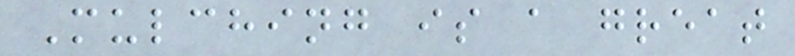Mulching is a great
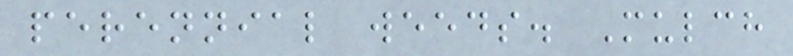perennial weeds. Mulch
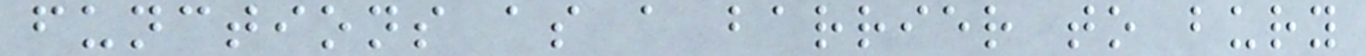functions as a barrier to bury
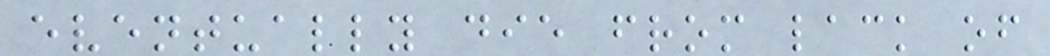eventually die from lack of
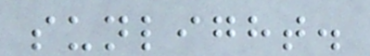sunlight.
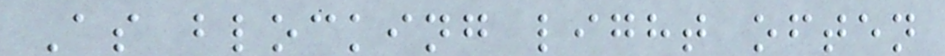As blocking light often
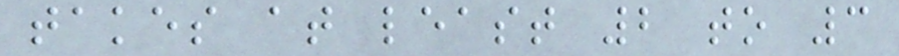takes at least 2 to 3
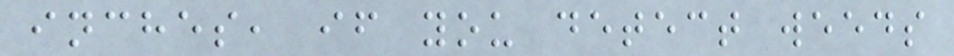inches, if you detect weeds
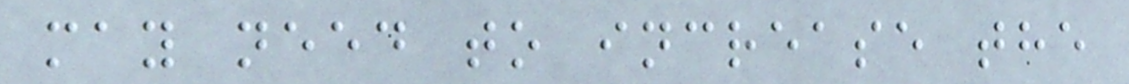may need to increase the
